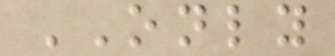ONLY
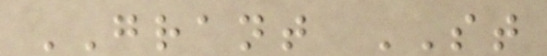GRANT ST
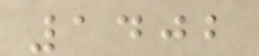1402
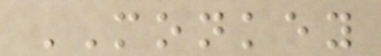MONKEY
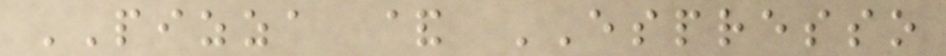PIZZA & ESPRESSO
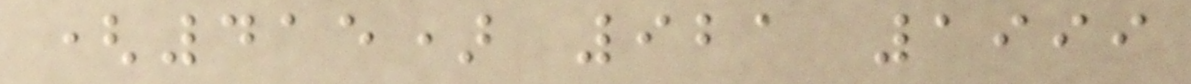(415) 921 1999
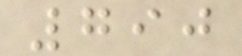790
